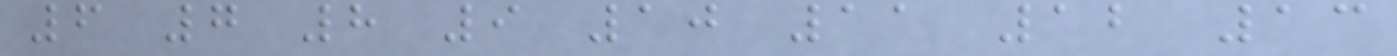6 7 8 9 10 11 12 13
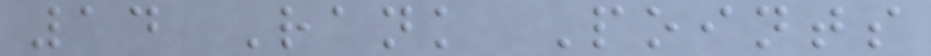14 Rank Points
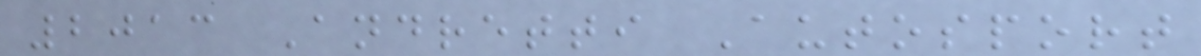2013 Andretti Autosport
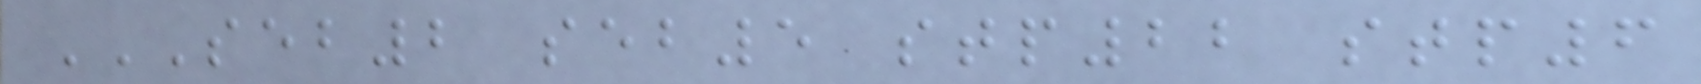SEB2 SEB5 STP22 STP6
